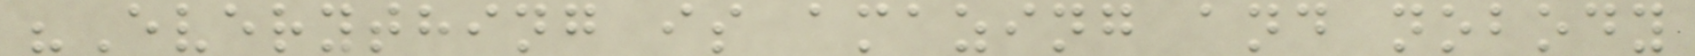"Everything is amazing and nobody
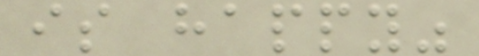is happy"
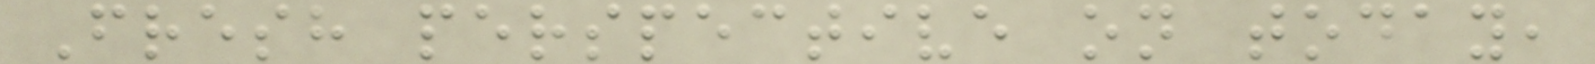Fresh perspective on today,
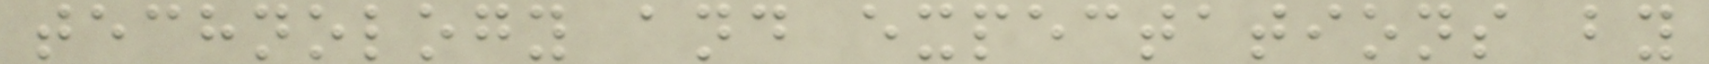technology and expectations by
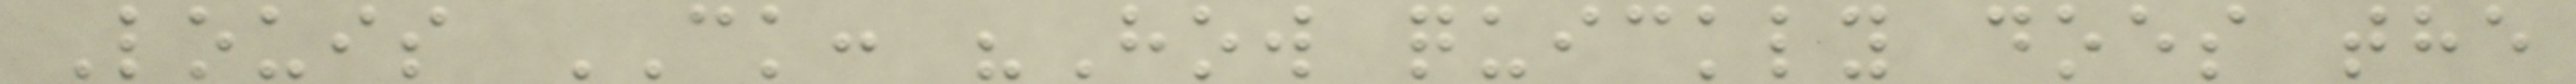Louis CK: "How quickly does the
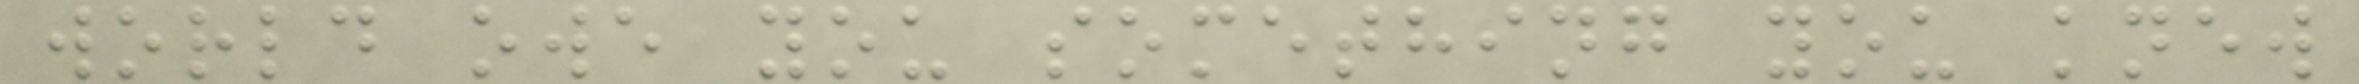world owe you something you knew
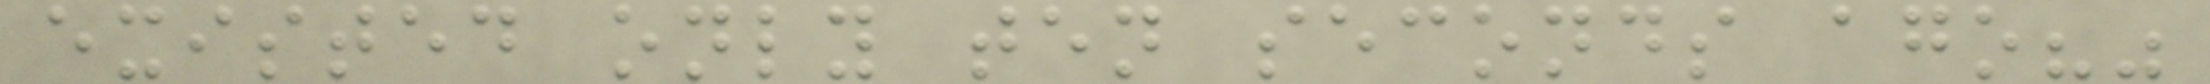existed only ten seconds ago?"
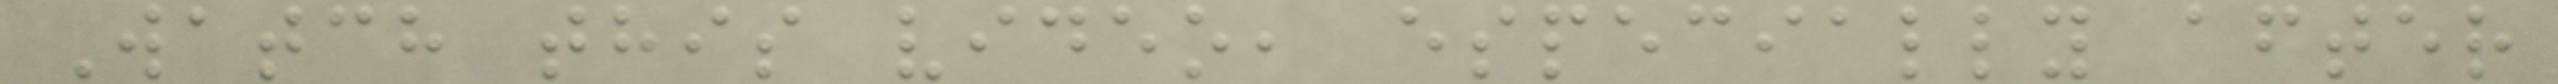Watch this video, especially after
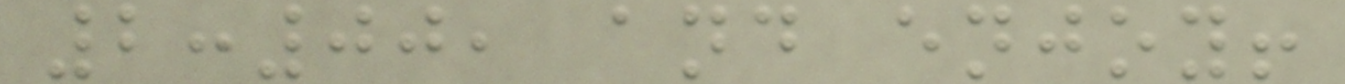2:00, and enjoy!
